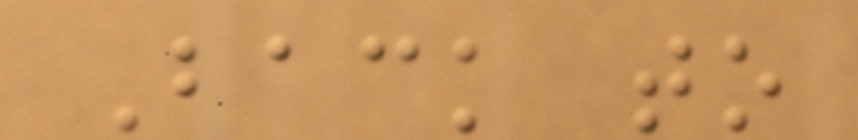Back to
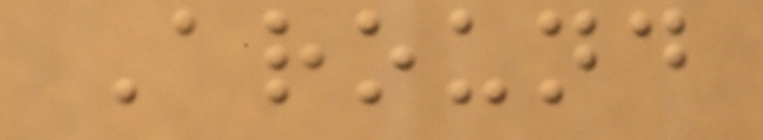Around
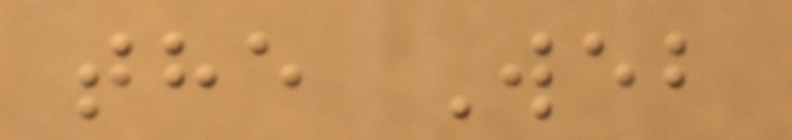the Web
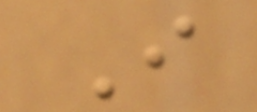I
